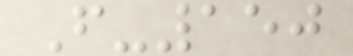F-150
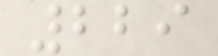229
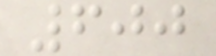600
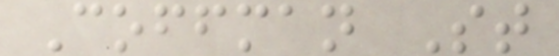Coffman St
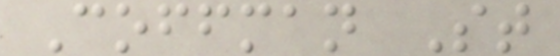Coffman St
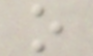o
